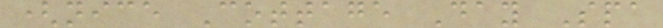(nice Cottage Day Spa
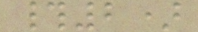#2)
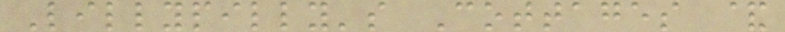Lillypilly's Cottages &
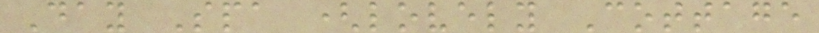Day Spa (lovely Cottage
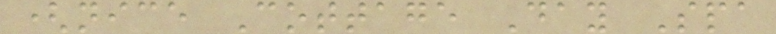(nice Cottage Day Spa
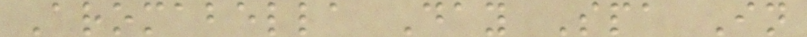Aromabella Day Spa In
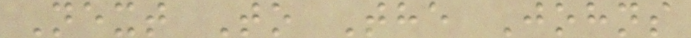Next To The Johns
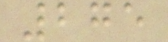275
